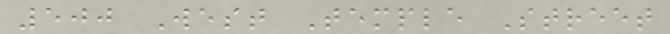500 West Temple Street
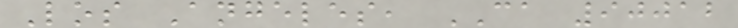Los Angeles, CA 90012
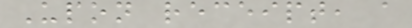Upon receipt, a
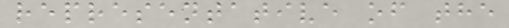representative of the
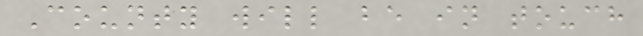County will be in touch
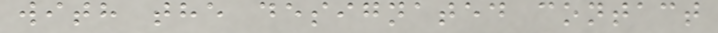with the designated contact
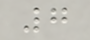7
